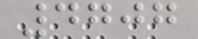4707
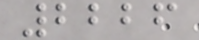2226
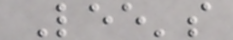Lee's
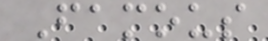Famous
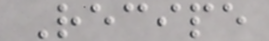Recipe
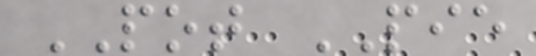POT PIE
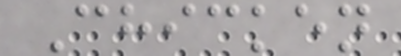Chicken
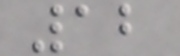12
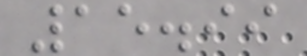15.99
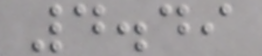4.49
